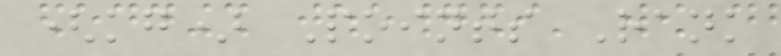(kg) Points Rank
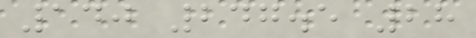140 247.5 28
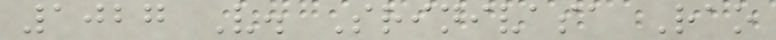1027 V. Srinivasa Rao
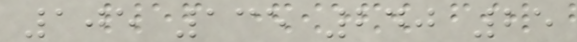105 135 240 25
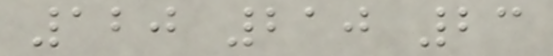120 210 23
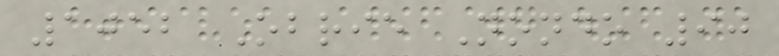1052 Obrie Nondo 90
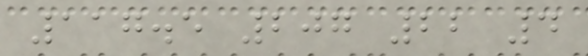117.5 207 22 4
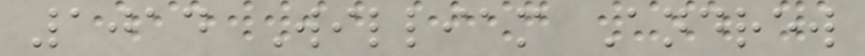1014 William Andrew
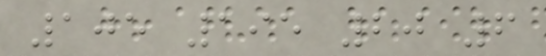105 195 20 6
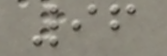96
